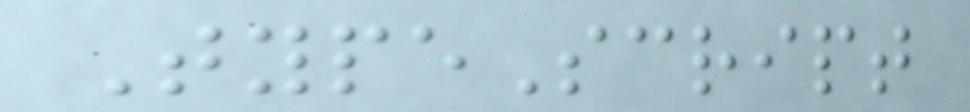TypeScript
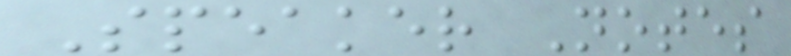Speaker Notes
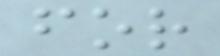for
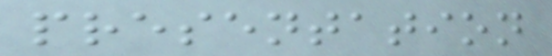presentation
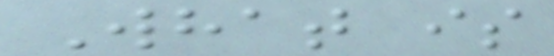What is
